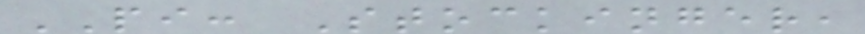PI: Stockinger,
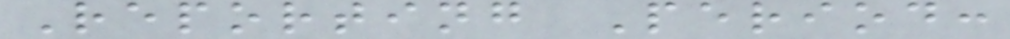Reporting Period:
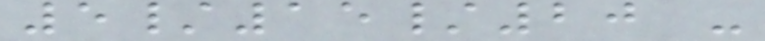5/15/20 -
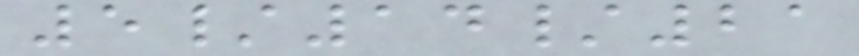5/14/21
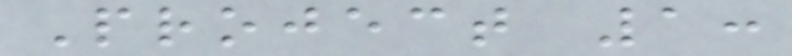Project 1:
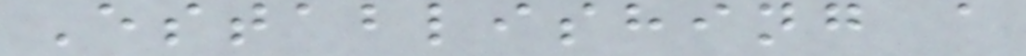Establishing a
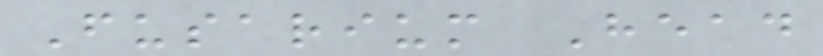Fusarium Head
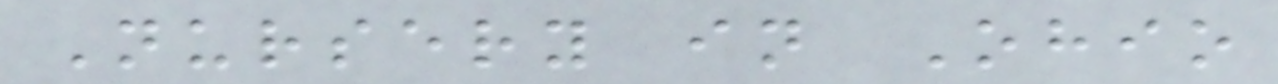Nursery in Ohio
